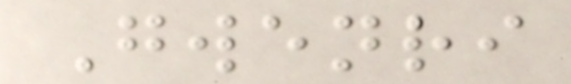Gwenri
